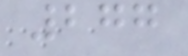277
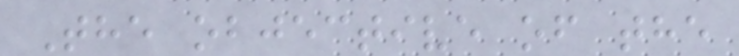The objective of the
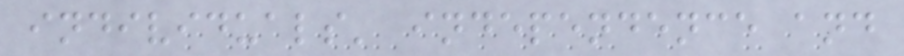individuals' independence and
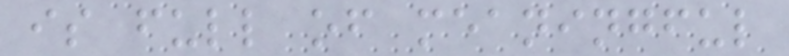is full of meaningful
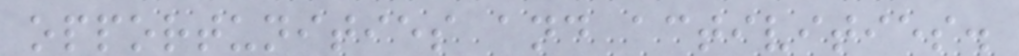opportunities and activities.
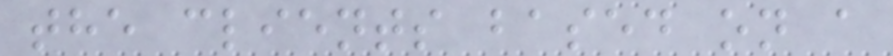the clients based on a
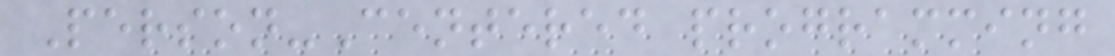Person-Centered programming
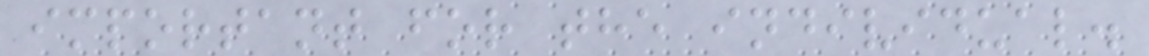important for the individual.
